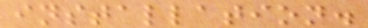installation.
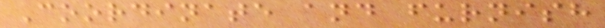Coordinate and furnish
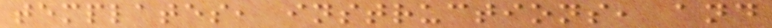templates, instructions, and
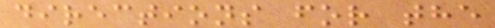directions for the
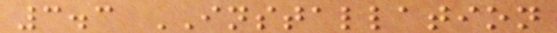3.3 INSTALLATION
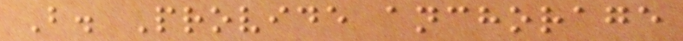B. Provide anchorage
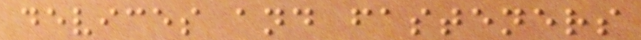devices and fasteners
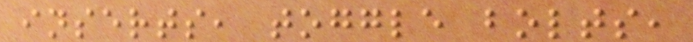inserts, toggle bolts,
